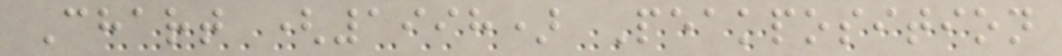Chart (1998) Peakposition
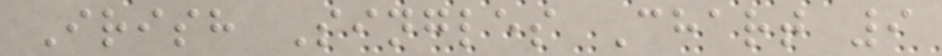Irish Singles Chart 9
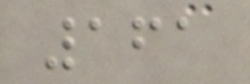161
